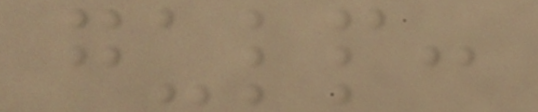gulp:
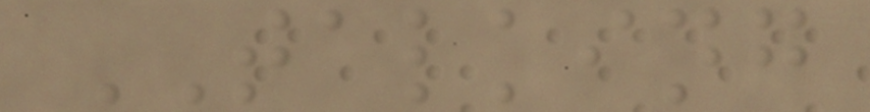TALKING
